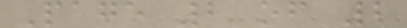Page 2 of 2
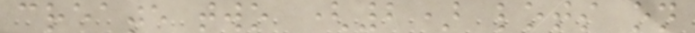create two (2) lots on
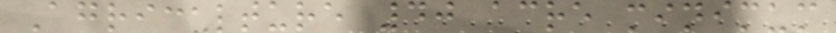Agriculture 40 acre minimum
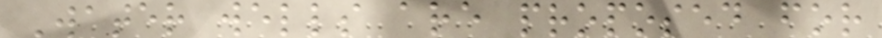Water wells are proposed for
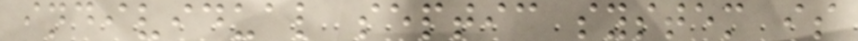individual septic system is
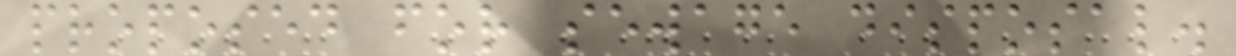proposed for sewage disposal.
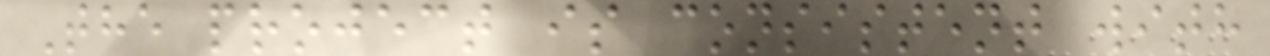The project is consistent with
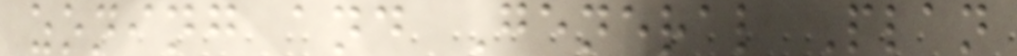zoning and General Plan
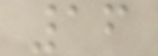16
